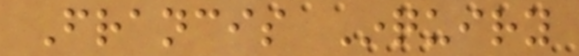Francis Inquiry
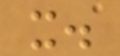it.
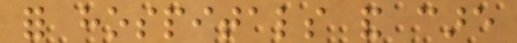for hospitals and care
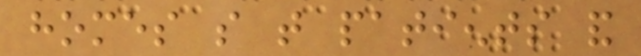homes so that patients and
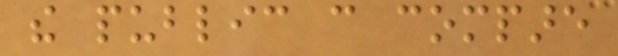the public can compare
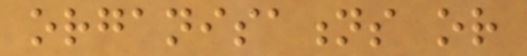organisations or
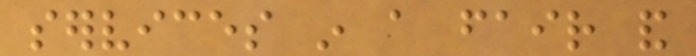services in a fair and
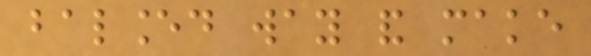balanced way and make
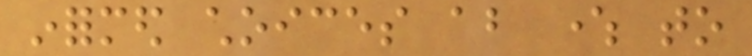informed choices about where to
